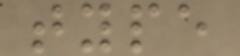type
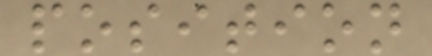position
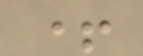+
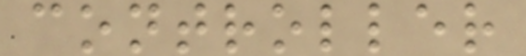controller
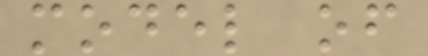model of
